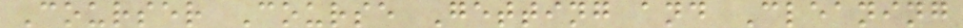Courser Course Getting and Cleaning
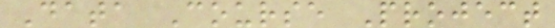Data Course Project
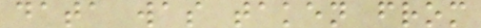data was taken from
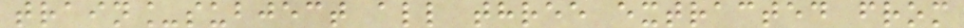train_subject all three extracted from
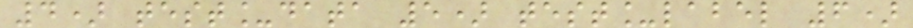4) test_data 5) test_label 6)
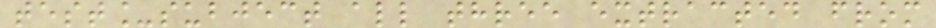test_subject all three extracted from
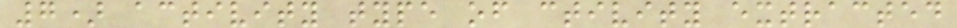7) activity type of ctivity extracted
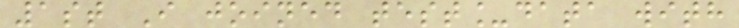1st I joined test_data with
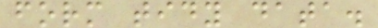form tidy data.
